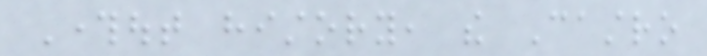Throughout history, the Castro
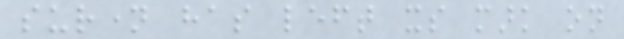surname has left its mark on
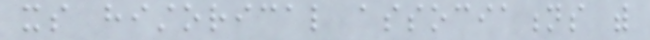its historical associations with
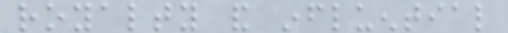royalty and influential
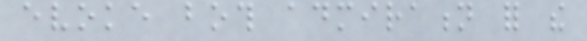evoke both admiration for the
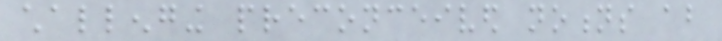challenging preconceived notions about
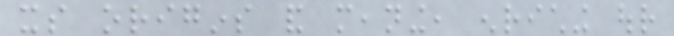its origins and meaning, enriching our
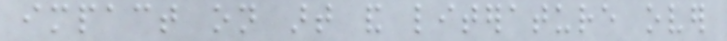impact on art and literature over
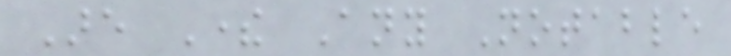Are There Any Notable
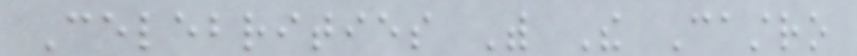Celebrities With The Castro
